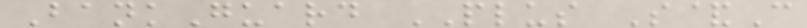BankGuard PLUS S&C
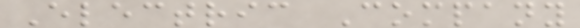Electric Company
